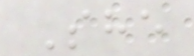She
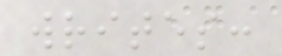writes:
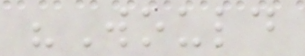"Would
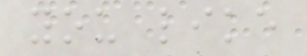you like
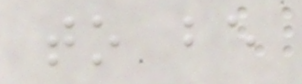to be
